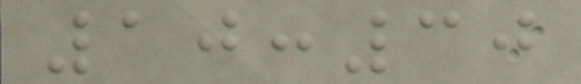10:30
